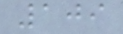109
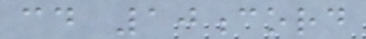cd 10cord
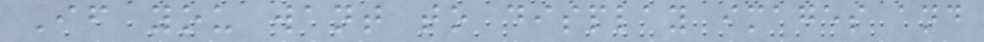If you want to display images and
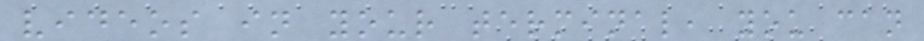videos in your terminal, you can
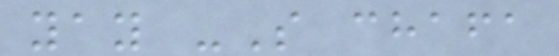yay -S chafa
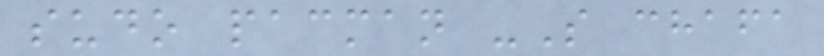sudo pacman -S chafa
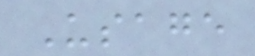Usage
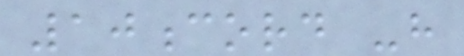10cord -h
